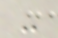-
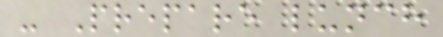- Prepare lunch
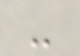-
